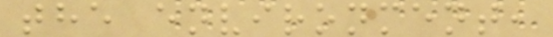the environment,
